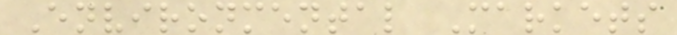Environmental Markets
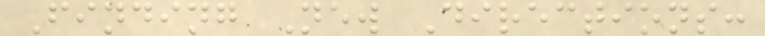Finding New Directions:
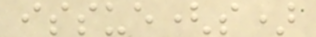issue(s)
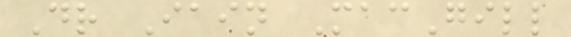Dr Iain MacGill
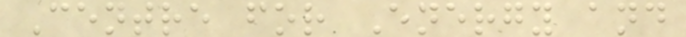Centre for Energy and
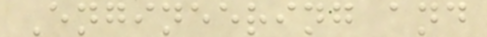Engineering and
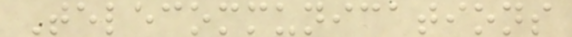Telecommunications
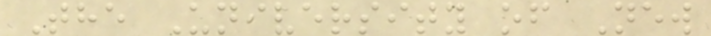The University of New
